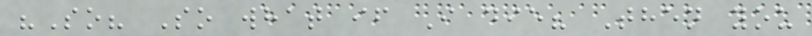"So? So what if I die? Then you
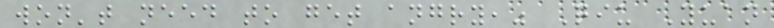won't need to get angry," Qiu Yuan
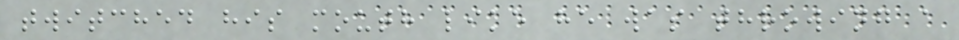twitched his mouth like he was throwing a
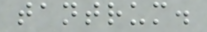tantrum.
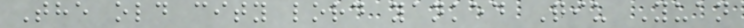The old city lord yanked Qiu Yuan
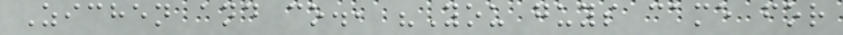Zichen and co., "You guys came for
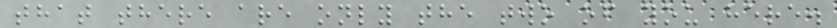that there are only the two of you here.
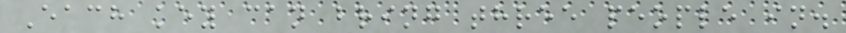Each key can bring three people in.
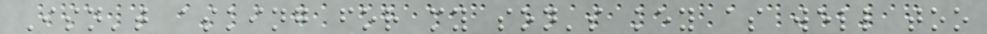Isn't asking for my son's key as well too
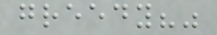greedy?"
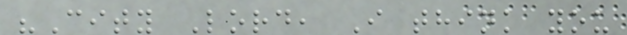"City Lord, I think you
